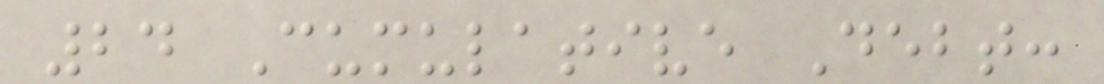24 Cumulative Debt:
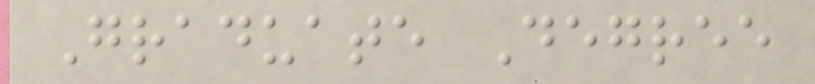Graduate Degree
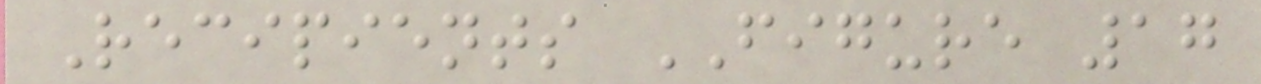Recipients FIGURE 17
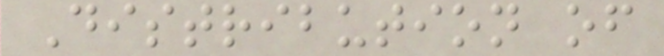Distribution of
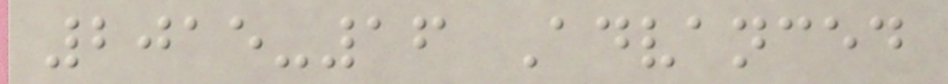2015-16 Advanced
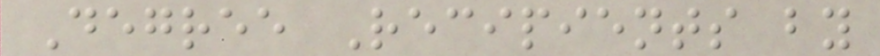Degree Recipients by
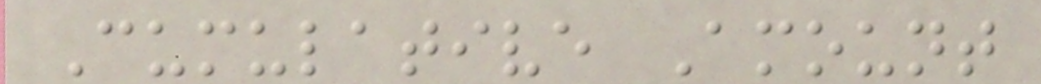Cumulative Amount
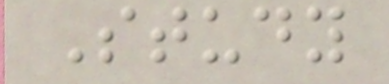Study
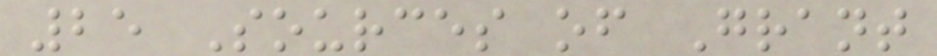25 Sources of Grant
